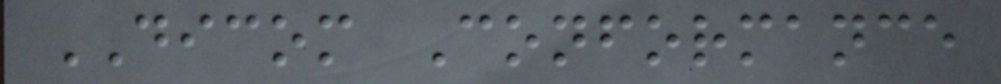DICOM Conformance
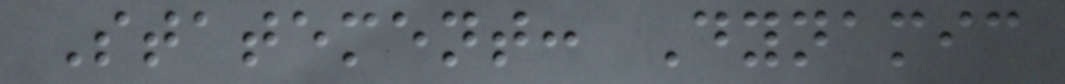Statement: Dynamic
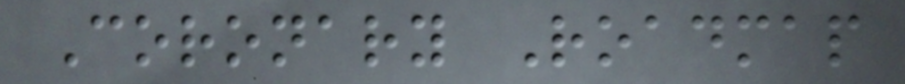Coronary Roadmap
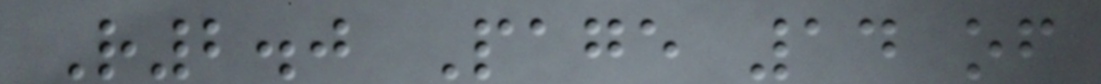R2.0 Page 14 of
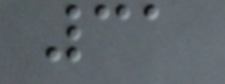31
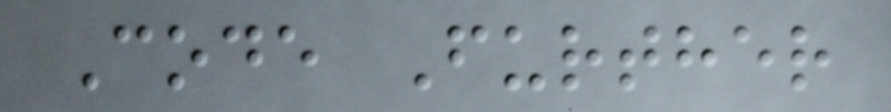Code Further
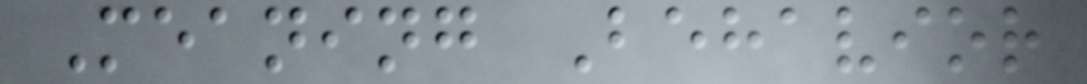Meaning Behavior
